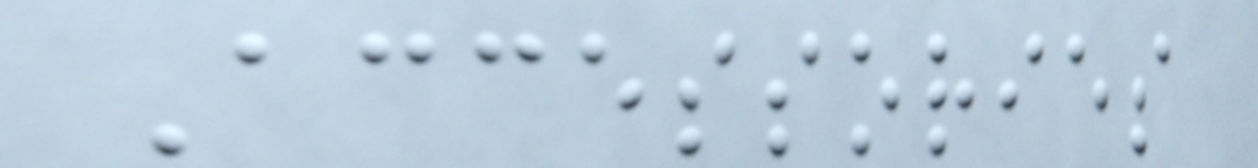Accessories
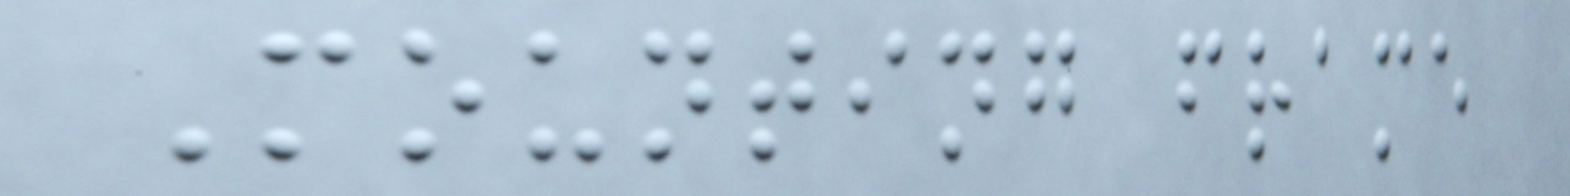Mounting frame
